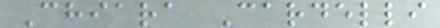Chiara Cardelli
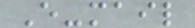E-mail
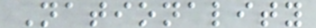Nationality
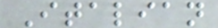Italian
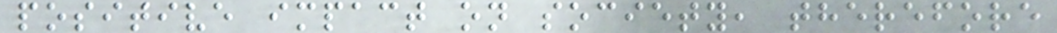positive impact on society, therefore
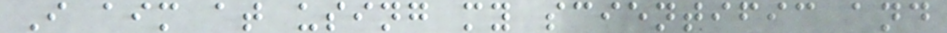I aim at using my scientific and
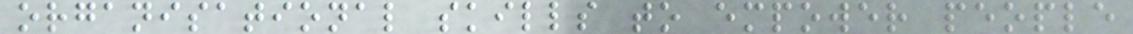organisational skills to empower people
